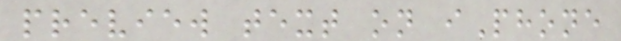preview text on iPhone
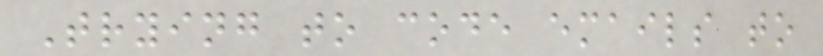Trying to code emails to
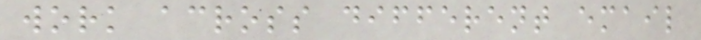work across different email
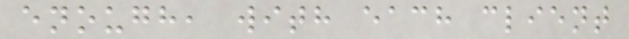enough, with each client
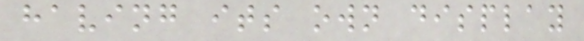having its own display
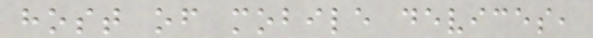host of mobile devices,
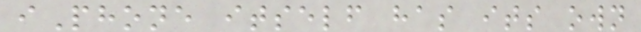iPhone itself has its own
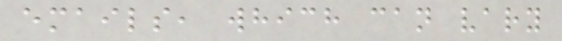emails, which can vary
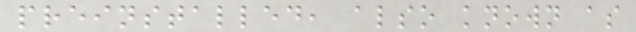preinstalled, also known as
